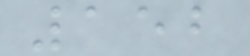152
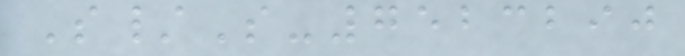S/S-7523290
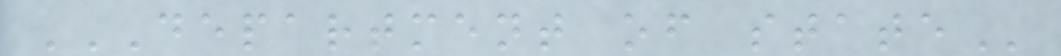DEPARTMENT OF STATE
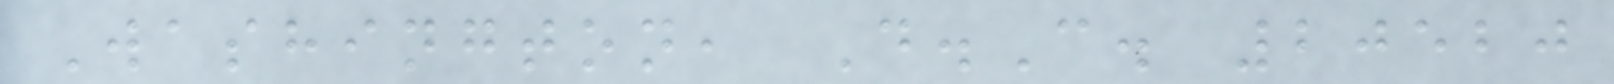Washington, D.C. 20520
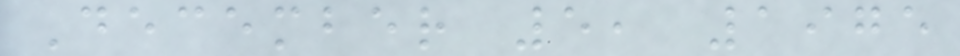December 5, 1975
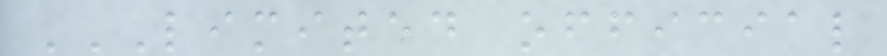LIMITED OFFICIAL
